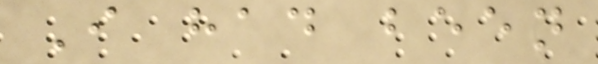I had been
